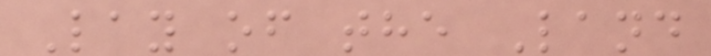Lay of the Land
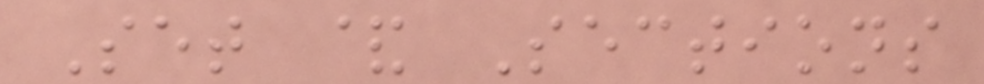Set & Sections
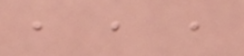, , ,
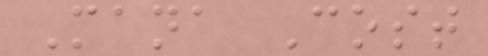Mana Cost
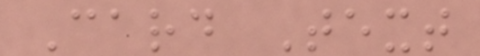Card Text
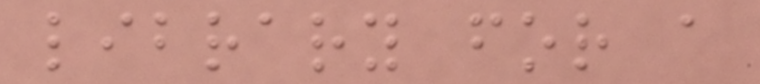library for a
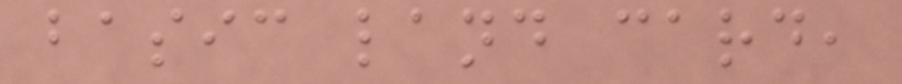basic land card,
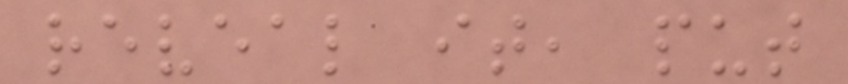reveal it, put
